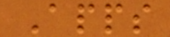Apps
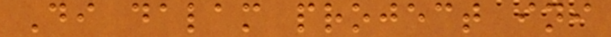Di dalam project ini
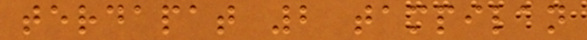terdapat 2 tampilan
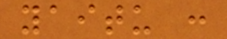yaitu :
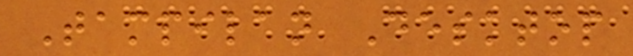Tampilan Desktop
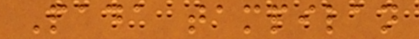Pada tampilan
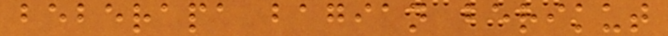beberapa bagian berikut
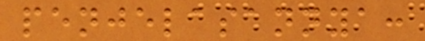penjelasannya:
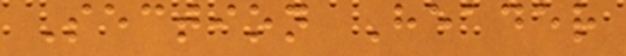Section Header
